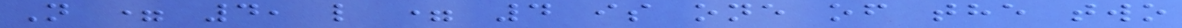N = 4, l = 4 is one of the two
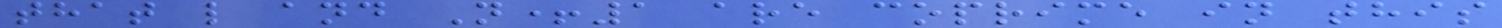that l and N+1 are coprime in this
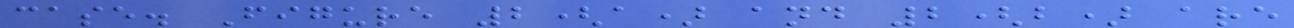case. Figure 2(a) and 2(b) are
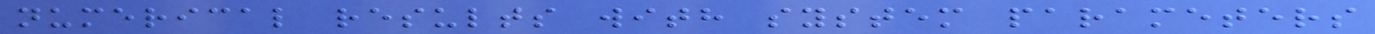numerical results with system parameters
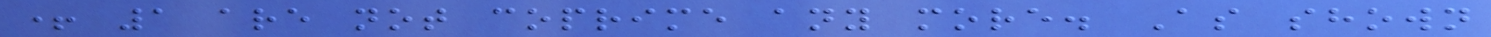+ 1 are not coprime any more. As shown
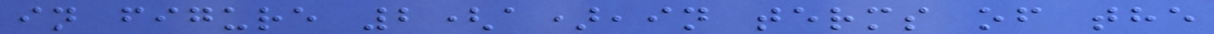in figure 2(a),in terms of the
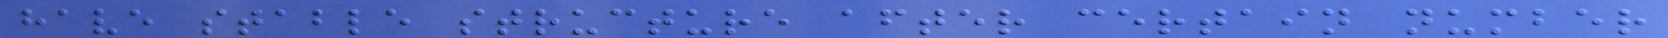have stable structure after certain number
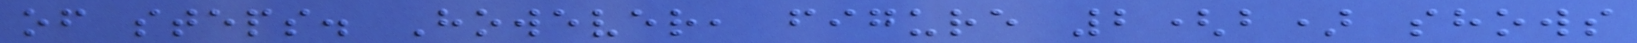of steps. However, figure 2(b) shows
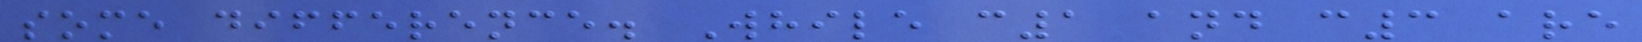some difference. While c1 and c3 are
